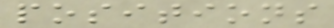positions
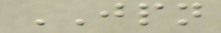JPN
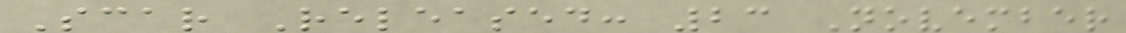Scar Released: 23 November
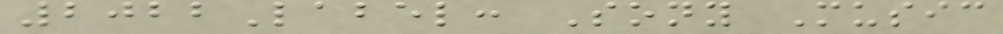2022Label: Sony Music
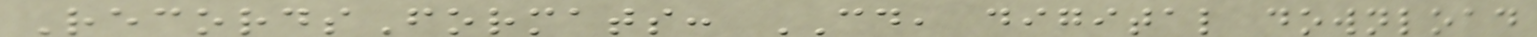RecordsFormats: CD, digital download
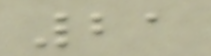21
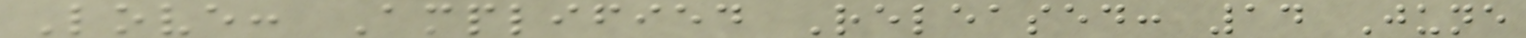Love: Amplified Released: 14 June
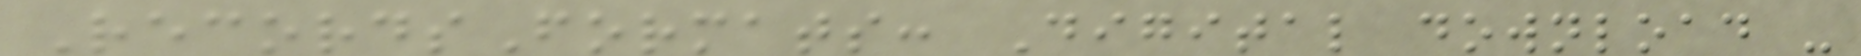RecordsFormats: Digital download -
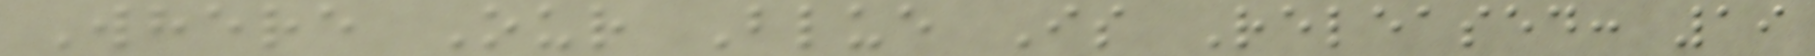Where Our Blue Is Released: 19
